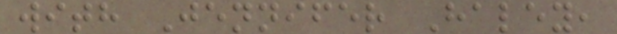with Jennifer Haley,
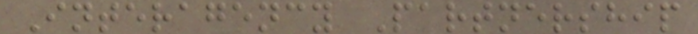Interagency Partnership
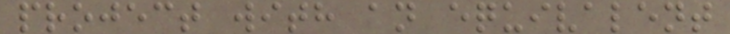project with an equivalent
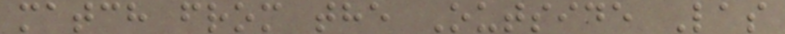match from the Outside Las
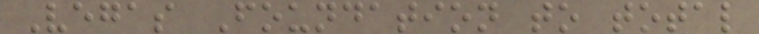Vegas Foundation to total
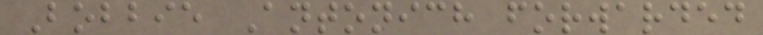Bobbie Antonich forwarded
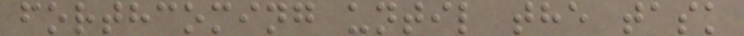forthcoming until the task
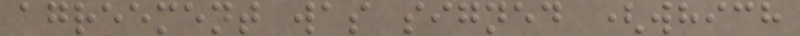agreement was signed (which
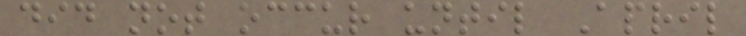did not occur until April
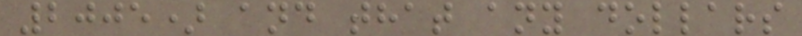2005) and that any dollars
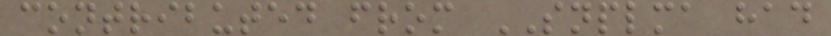contributed from SNPLMA had
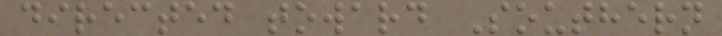directed toward Southern
